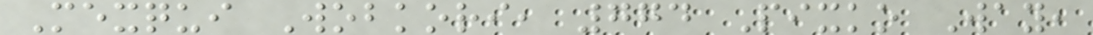Mexqui Wobkori, 774 Pixko Way,
